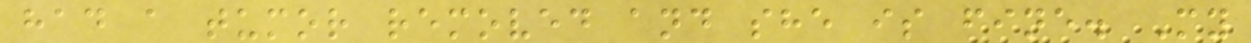had a tumor removed and she is fine. My
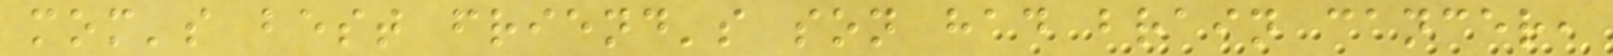mom's best friend's son had brain cancer,
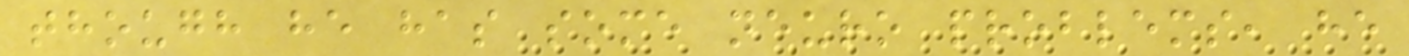though he has some neuro problems, he
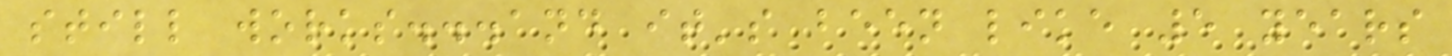still works...and it's been like 5 years
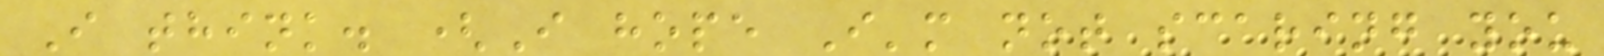I think. (I hope I'm not scaring you
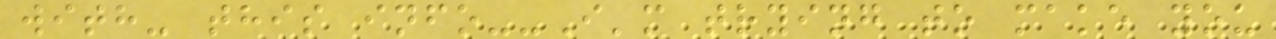with- this info--I'm trying to make you
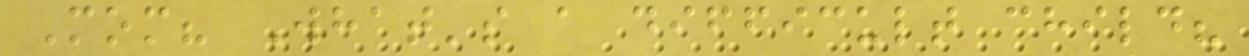Mom? What's a difficult child?
